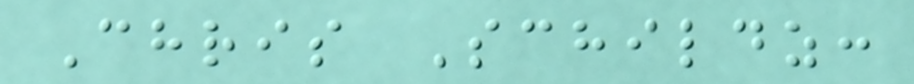Chris Schildz:
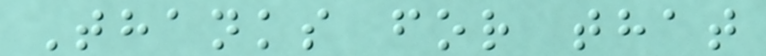Thanks for that
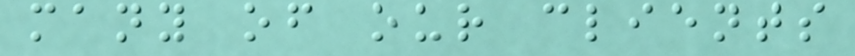many of our clients
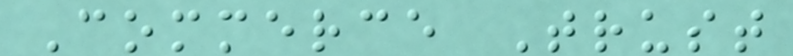Commerce Trust
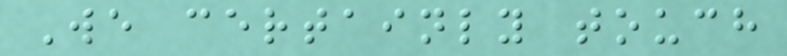We certainly touch
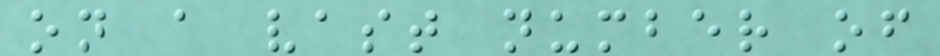on a vast number of
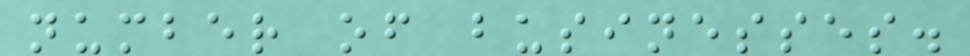number of businesses.
